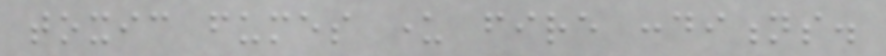toxic fumes under fire conditions.
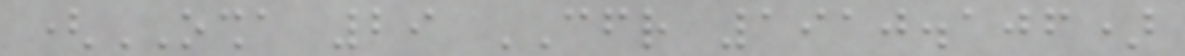(OSHA 29 CFR 1910.106)
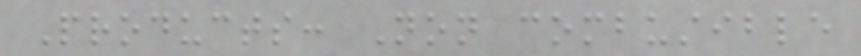Products: Non combustible
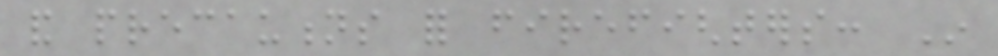and precautions for firefighters: In
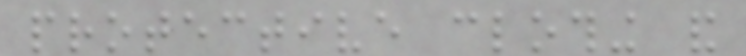protective clothing and
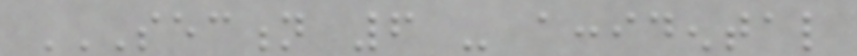SECTION 6 - ACCIDENTAL
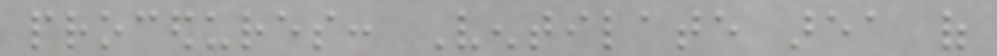procedures: Ventilate area of
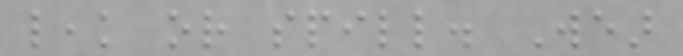leak or spill. Wear
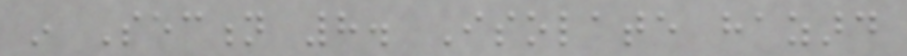in Section 8. Isolate hazard
